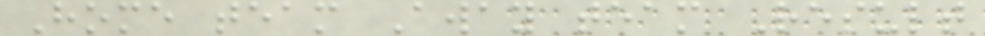Home team Away team Result
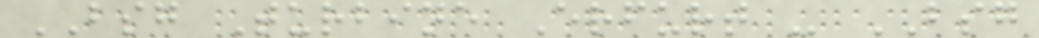BSG Turbine Erfurt - BSG
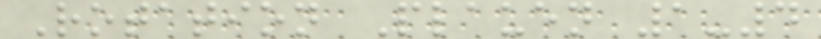Rotation Plauen 1-4
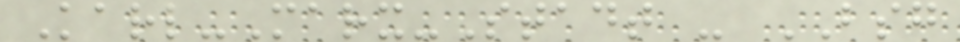Karl-Marx-Stadt - BSG
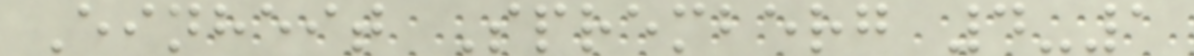Einheit Spremberg 4-1
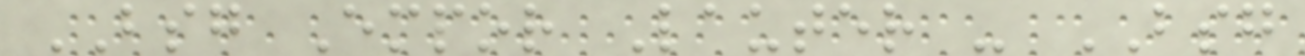BSG Empor Lauter - BSG
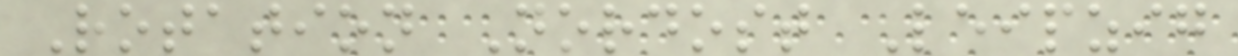Rotation Nordost Leipzig
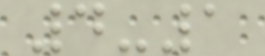4-1
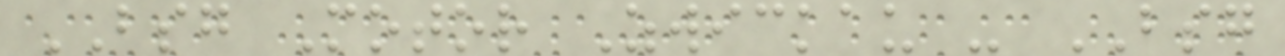BSG Motor Zwickau - BSG
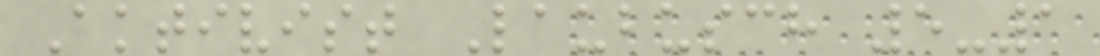Aktivist Laubusch 5-1
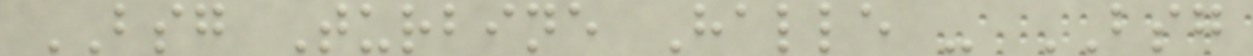BSG Turbine Halle - BSG
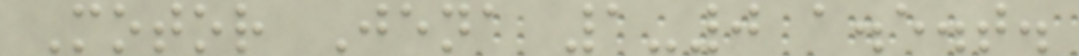Motor Jena 1-0 a.e.t.
